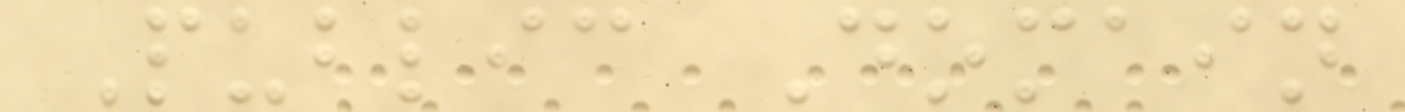Public Domain
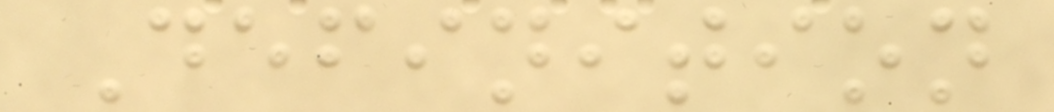Definition
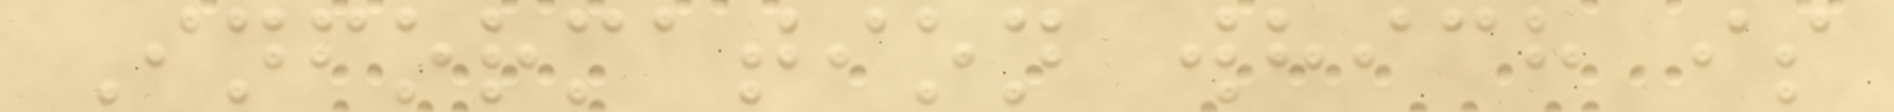Information which is
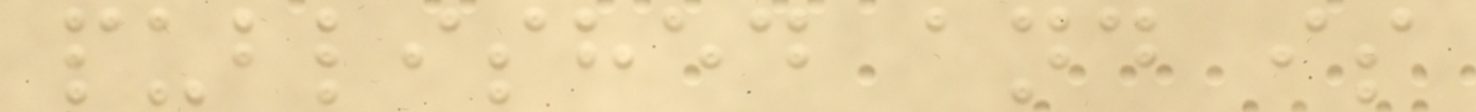published and is
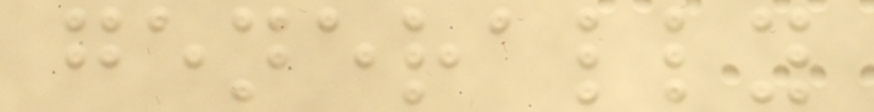generally
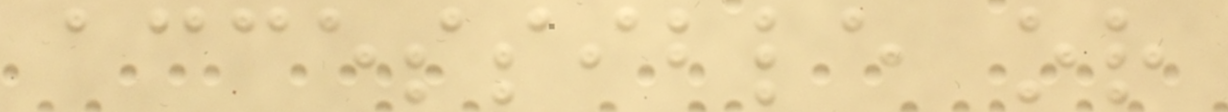accessible or
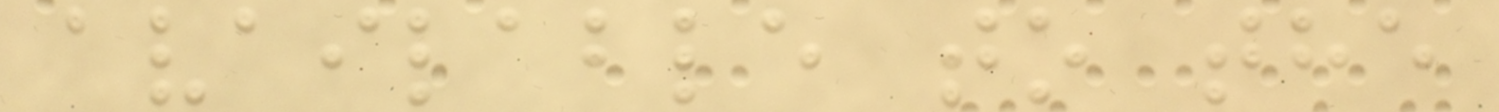available to the
